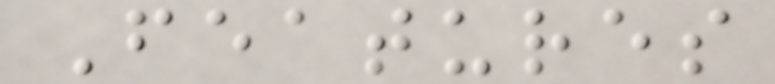Features
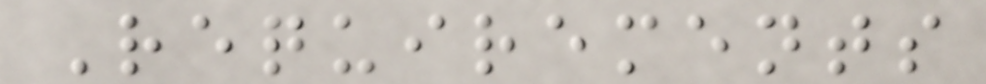Requirements
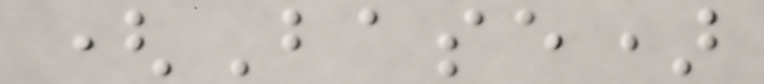(Base)
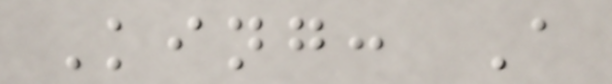King: A
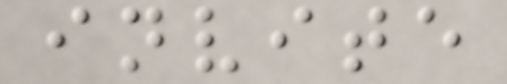invite
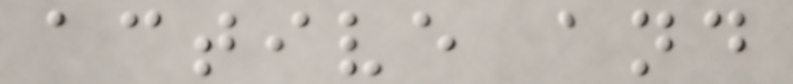active and
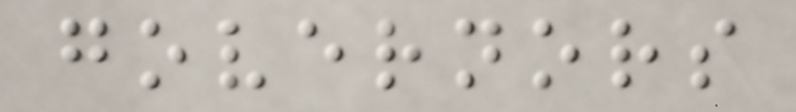governors
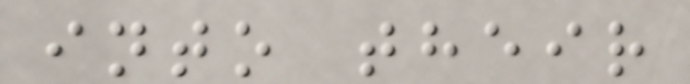into their
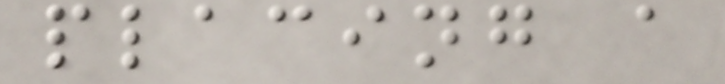placing a
